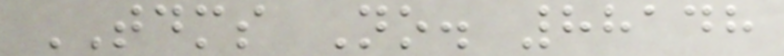TDMS No. 88148
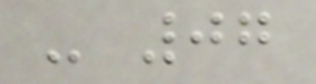- 07
